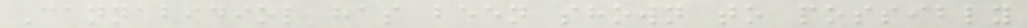Cannabidiol has been shown to possibly
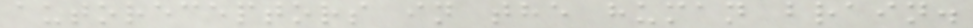autoreceptors in the human brain.
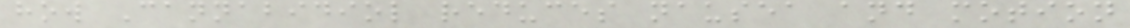how Cannabidiol reduces nausea and motion
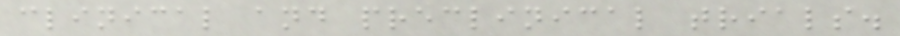clinical and preclinical trials.
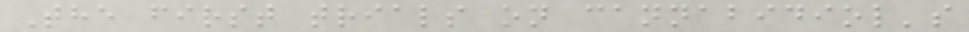The first trials on cannabidiol's
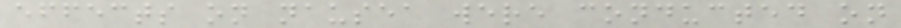effects on nausea were conducted on
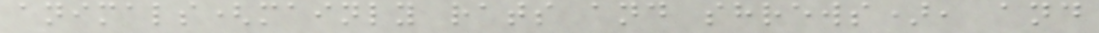animals(mainly rats and shrews), and
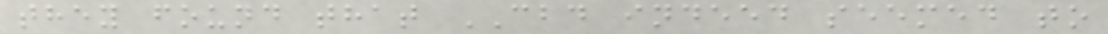they found that CBD indeed seemed to
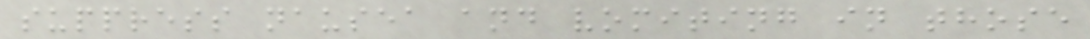suppress nausea and vomiting in those
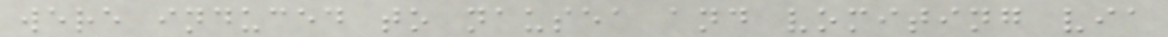were induced to nausea and vomiting via
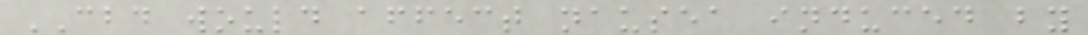CBD would affect nausea induced by
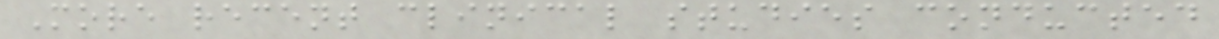More recent clinical studies conducted
